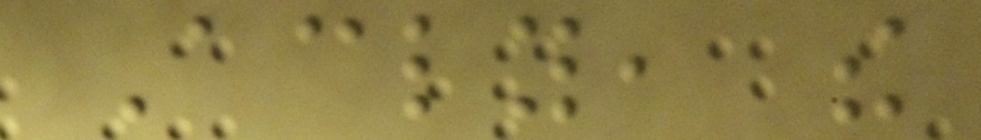Accordingly, the
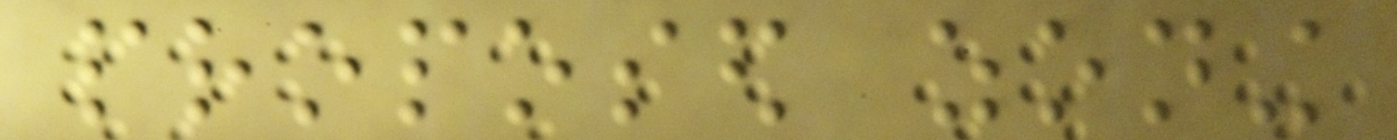proposed zoning
